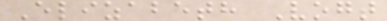Elizabeth Vogt
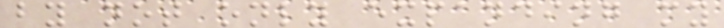by not only expanding my
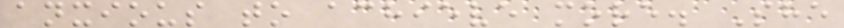anxious to achieve more. She
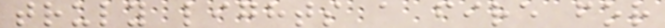truly lights a fire for
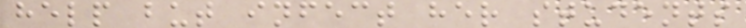help but infect her students
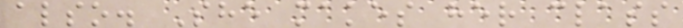also. She makes her class
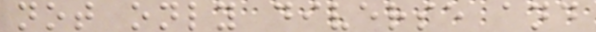not only diverse and
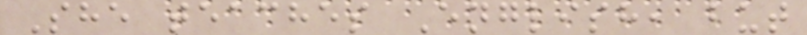She teaches English, but
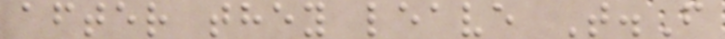after they leave T.F
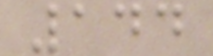144
